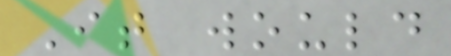It would
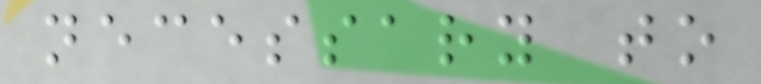necessary to
